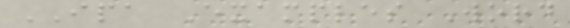IPA Examples Word
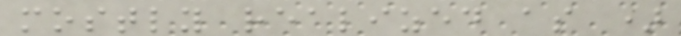mostly realized as )
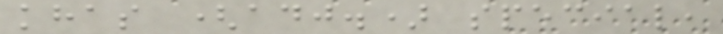khas (adj.) special,
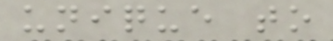unique to
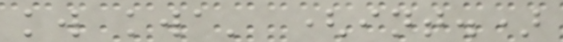kw kwa' (int.)
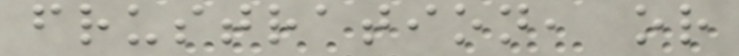frustration, or
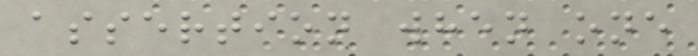assertion when one
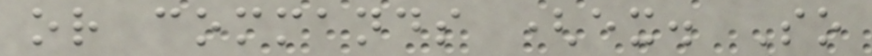or commands (ex. So
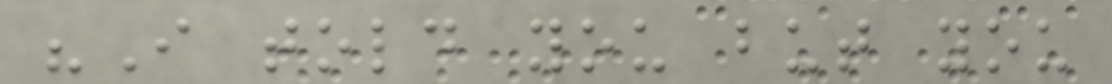"I told you but you
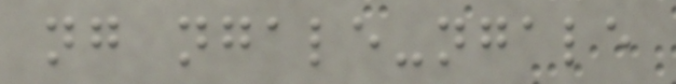ng ngale-ngale
